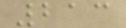213
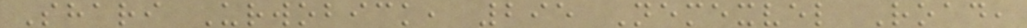Shari Urwobick, 295 Nemexvel Road,
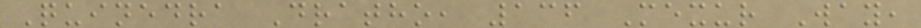Quinedra Dratho, 136 Mexur Way,
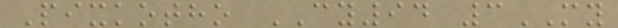Pixkotho CY94 3MY
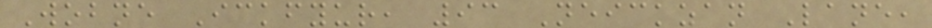Wobne Ickfyur, 93 Neickzan Lane,
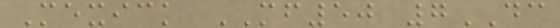Mexick MF50 7DC
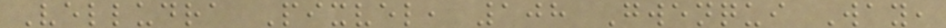Velludra Pixvel, 108 Gwenqui Way,
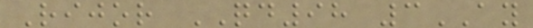Rijor QD98 3AY
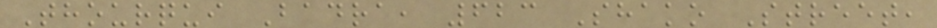Thourqui Badra, 623 Shako Street,
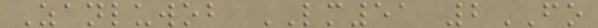Zanluwob LM51 2FO
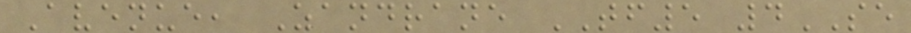Avenue, Zandrane TF5 4SE
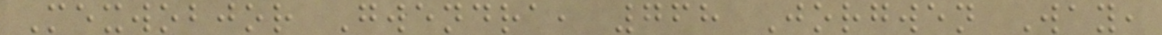Mexwobjor Gwendra, 768 Jorgwen Way,
